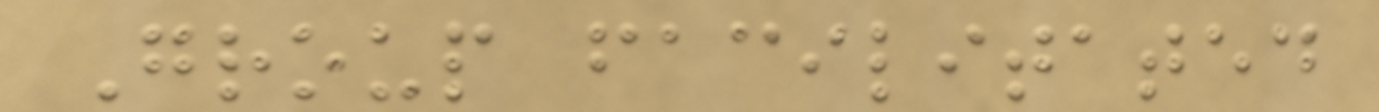Group facilitated
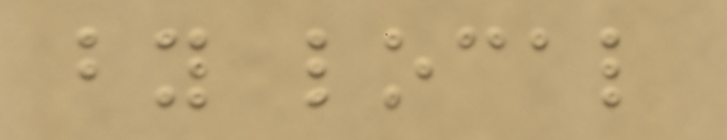by local
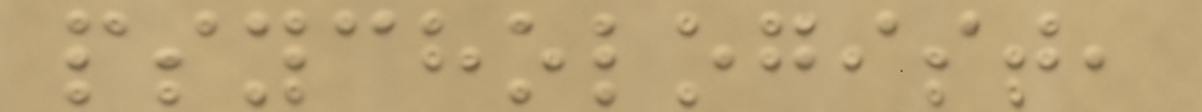psychologist,
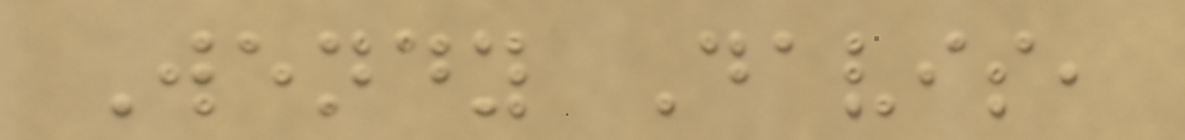Wendy Davis,
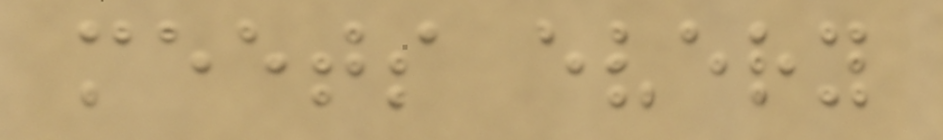meets every
